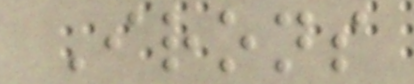Irons
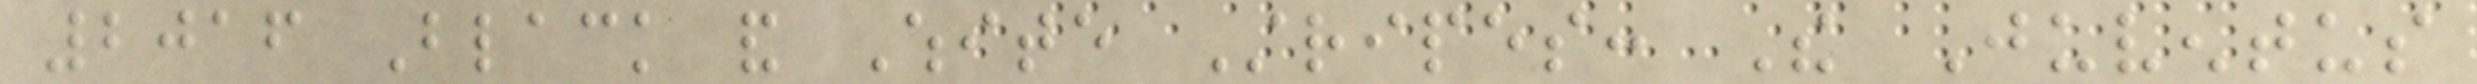2016 Black and White Stripes: The Juventus
